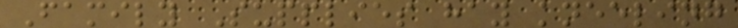Family Supplies hay kneeling
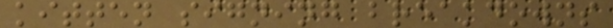kitten signing breakdowns
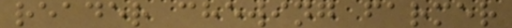reader chewing farmer
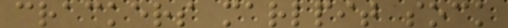crackers marlpit sock
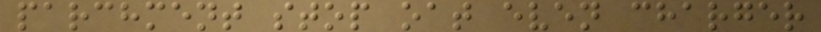parchment stop oat even charger
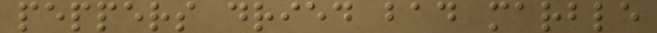peppers dried bad marble
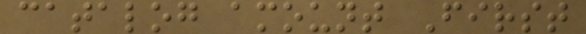catalog amount First
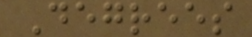Degrees
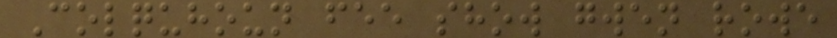Colquhoun fee show gwen rowe
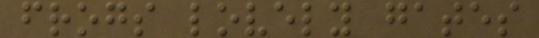frogs lovely gates
